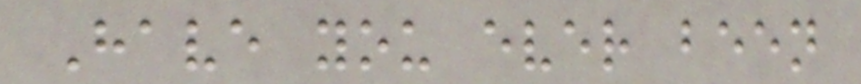Have you ever been
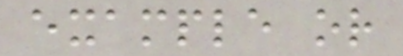example or
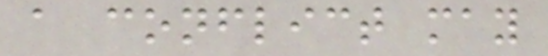a conflict may
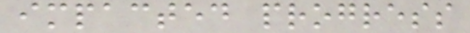impacted progress
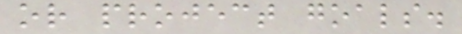or project goals.
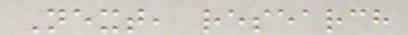Next, research
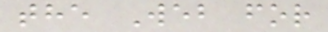the Web for
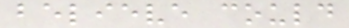believe could
